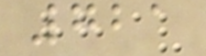721
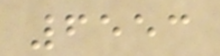6553
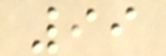99
